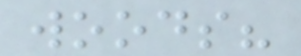woods?
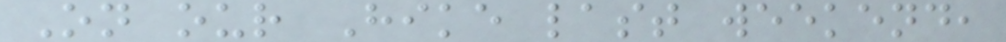On our Hike last weekend,
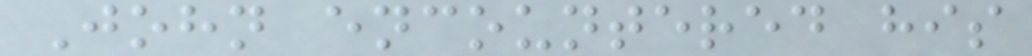John encountered his
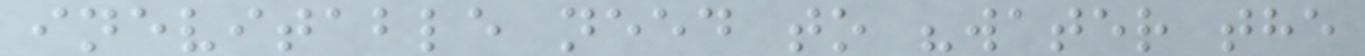inevitable need to "water the
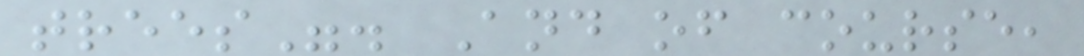trees". And of course,
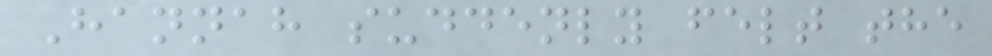Hannah suddenly felt the
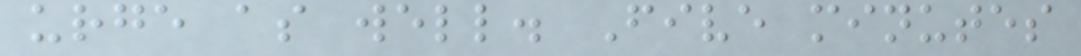urge as well. Five minutes
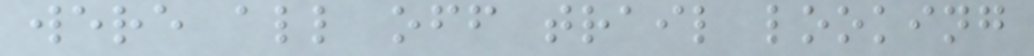were all off trail looking
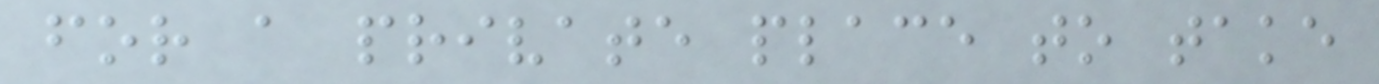for a private place to take
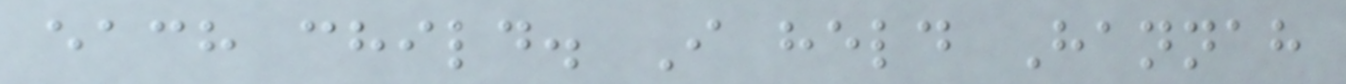each child. I held Hannah
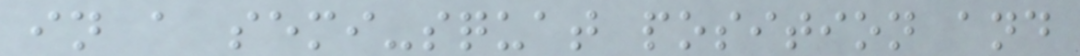in a semi-squat position and
